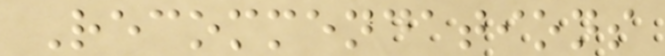Recommendations
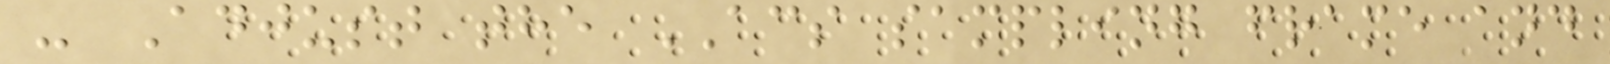- Adjust the ACS sampling frame and
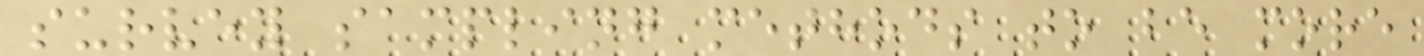survey sampling methods to be more
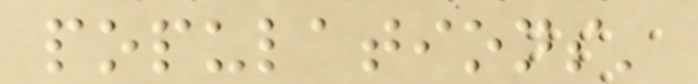populations'
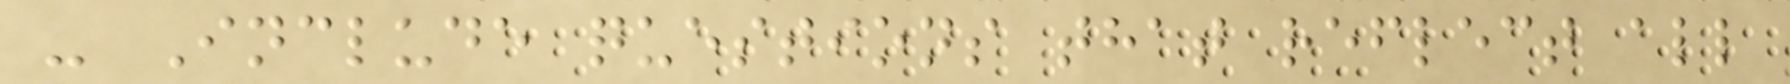- Include questions that reflect all
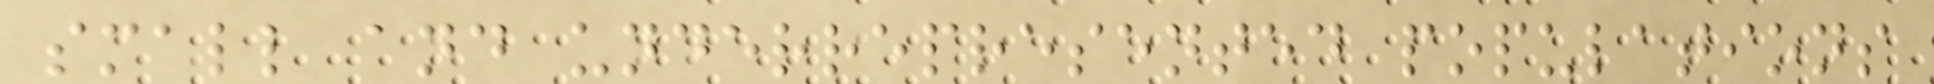small and underrepresented populations
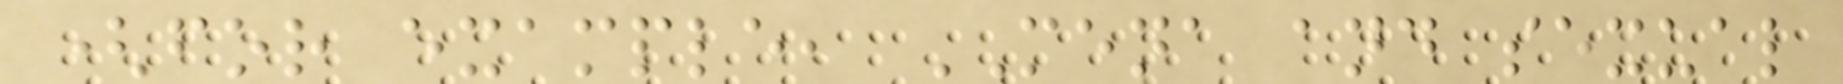(for example, MENA and sexual
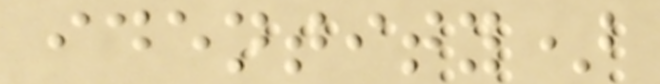identity)
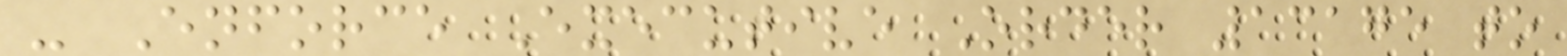- Enforce Executive Order 13175 to
